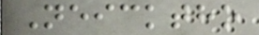Neicktho
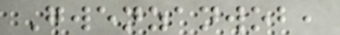Gwenzanwob,
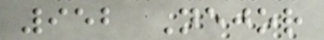952 Nejor
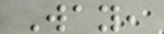Way,
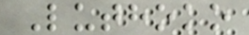Luthoko
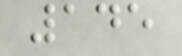145
